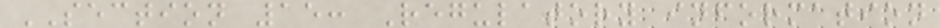SECTION 15: Regulatory information
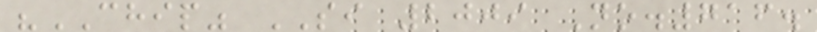"CHIP" SI 2009 No.716.
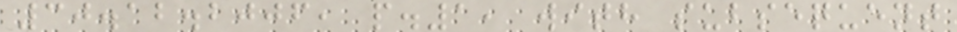30.12.2006, p.1, with subsequent
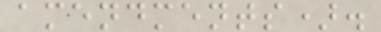amendments).
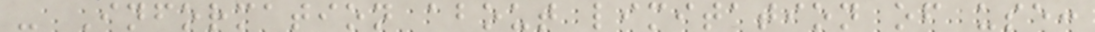- Information about limitation of use:
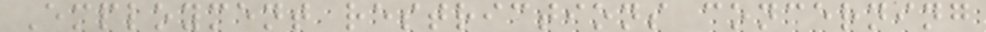Employment restrictions concerning
